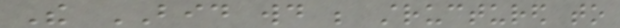The BID would be structured to
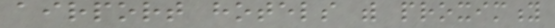airport hotels with proximity
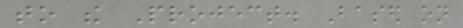to the Project. Based on
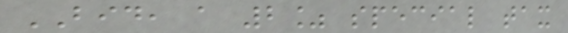BID, a 2% special tax
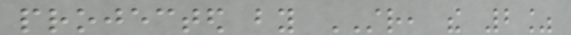projected by STR, the 2%
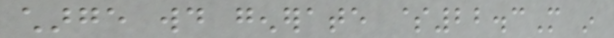charge would generate $22.3M in
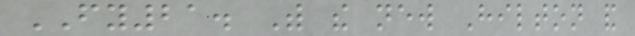FY21. With the new Hilton and
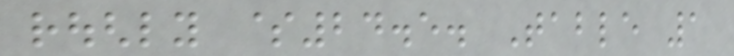roughly $24.5. Table 1
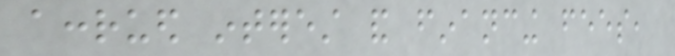accrued interest and financing fees,
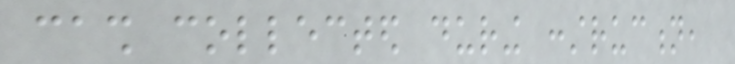cash collected during construction,
